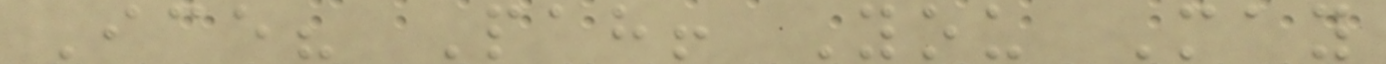Ice? Pah! You May
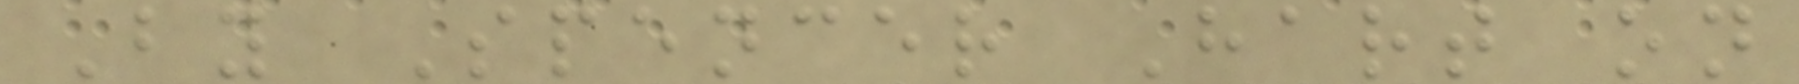By Spencer Hart on
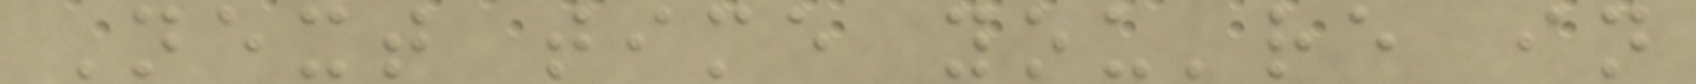Next time you're in
